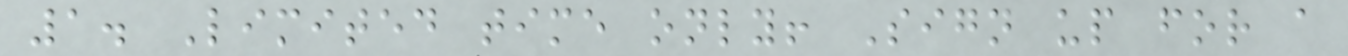1. Limited time only! Sign up for a
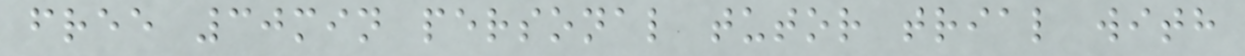free 30min personal tutor trial with
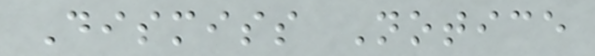Dismiss Notice
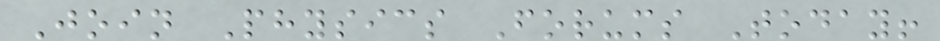Join Physics Forums Today!
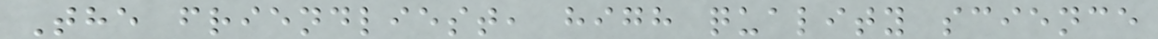The friendliest, high quality science
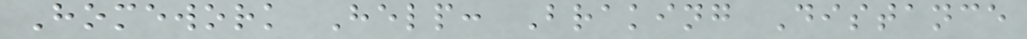Homework Help: Braking Distance
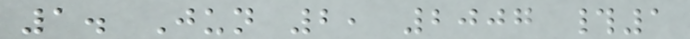1. Jun 2, 2007 #1
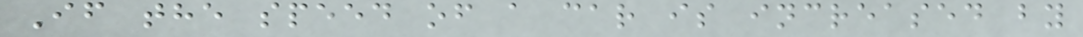If the speed of a car is increased by
